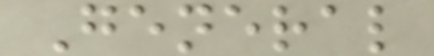General
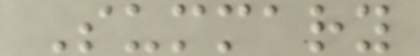Summary
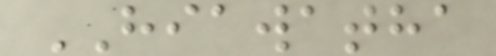HIAWATHA
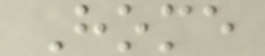Home
